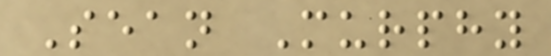Sean Murphy
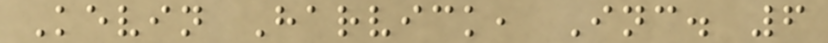Kevin Harvick, Inc. 6
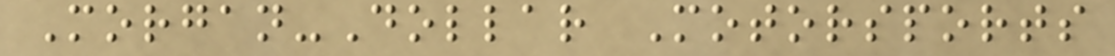Morgan-Dollar Motorsports
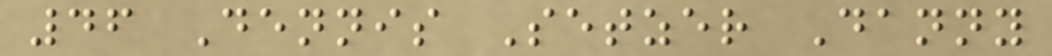46 Dennis Setzer Danny
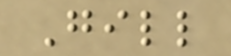Gill
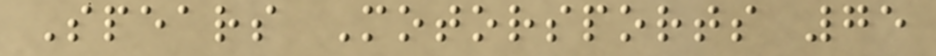Spears Motorsports 75
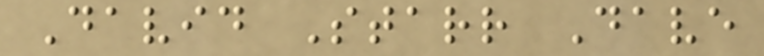David Starr Dave
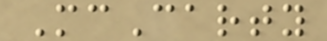McCarty
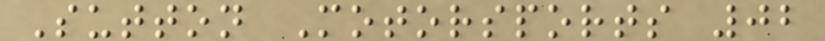Sutton Motorsports 02
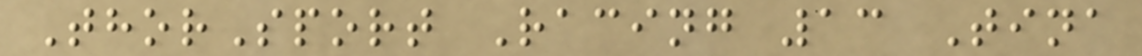ThorSport Racing 13 Tina
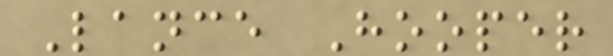Lance Hooper
